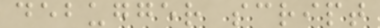debugger script
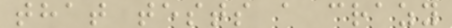that tests a crazy
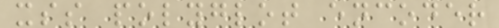xss polyglot encoder
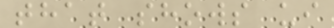that shows ui
